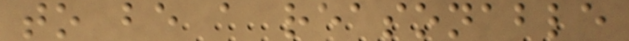to be a reasonable
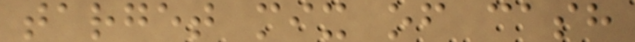target mix of cash
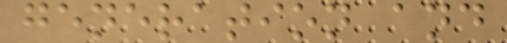generation and
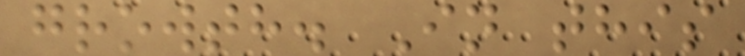growth. In this
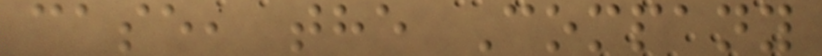case, the Company
